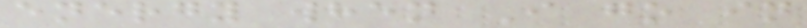energy when I go in
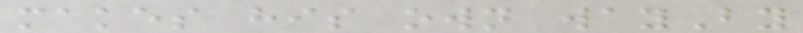makes his own wayBy
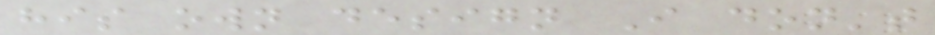his own design I don't
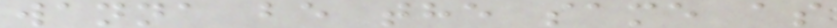wanna be the same as
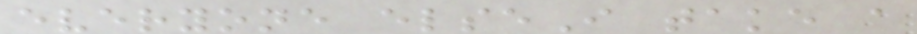everyone elseI take a
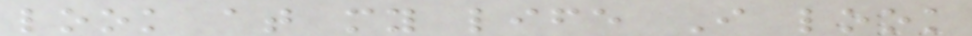look at my life I look
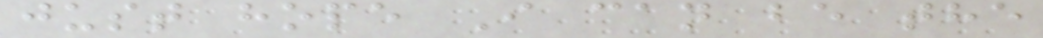just hope I can be the
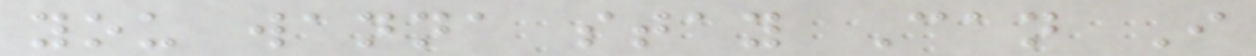you wanna stay Can I
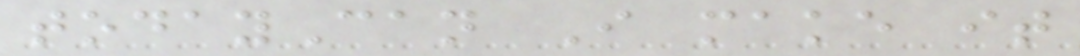todayCan I make it
